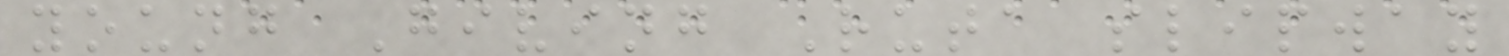young Giving Ruta slipway
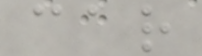car
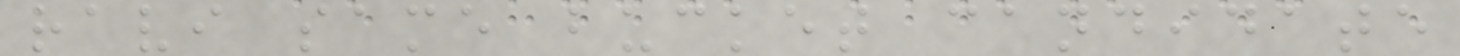ravi same bucket candidate
